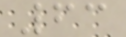63
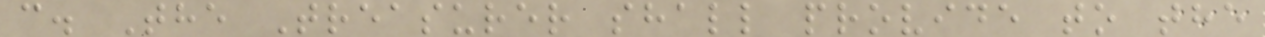c. The Treasurer shall provide to the
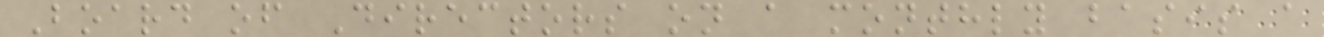Board of Directors on a monthly basis a
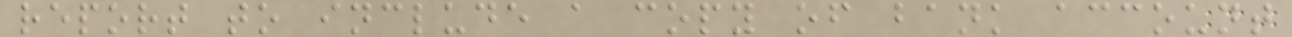report to include a copy of bank account
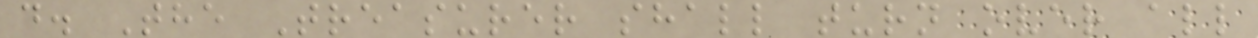d. The Treasurer shall turn over all
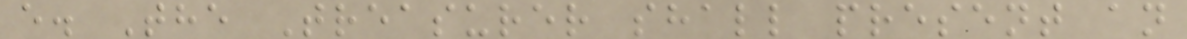e. The Treasurer shall present an
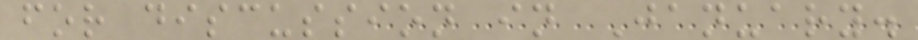for discussion in January.
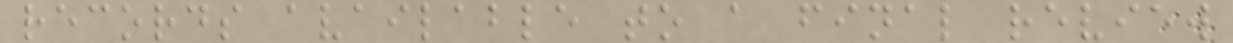records available to a final review
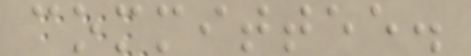committee.
